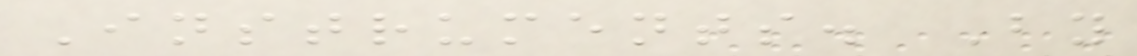Instruments. By
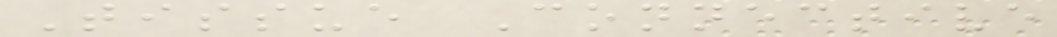Tissue Connective
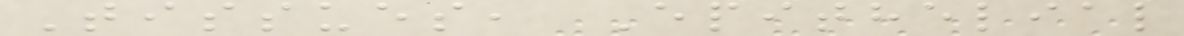Tissues, Epithelial
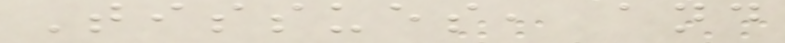Tissues, and
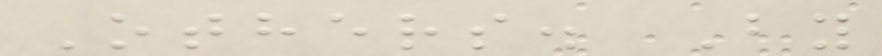Others. By
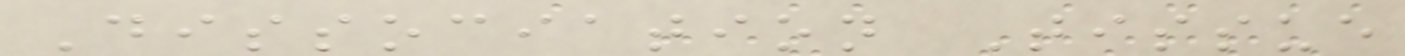Dissociation Tissue
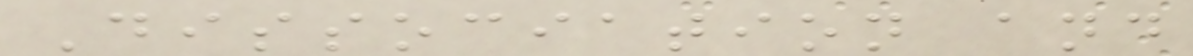Dissociation and
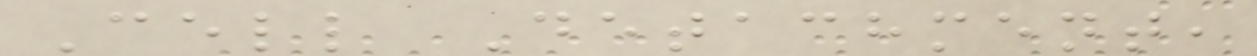Cell Detachment,
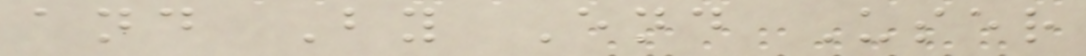and By End User
